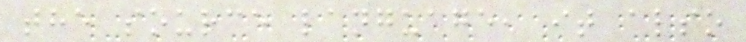the source language, it also
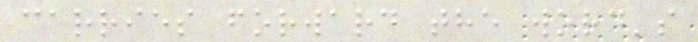carries forward the word's
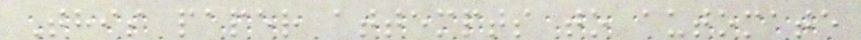This paper attempts to automate
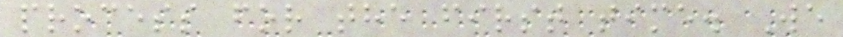process for the first time. We
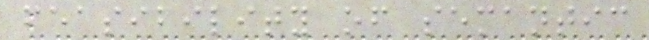feasibility of semantic
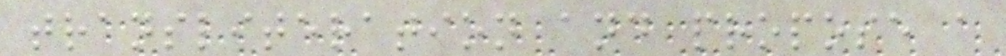transliteration and propose a
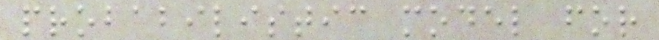probabilistic model for
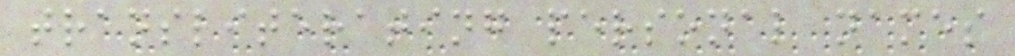transliterating personal names
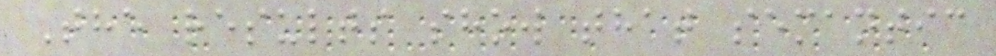The results show that semantic
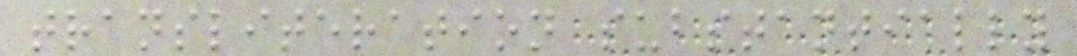transliteration substantially
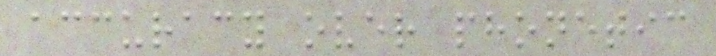accuracy over phonetic
